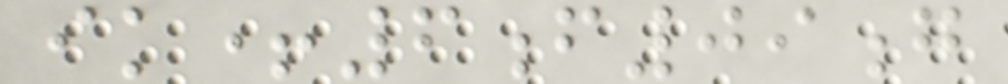ik+6f09g
